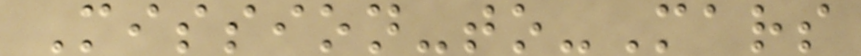Mission-to-Mars
